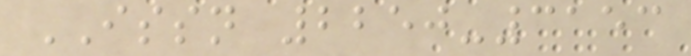ISSN 2250-3153
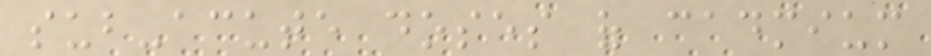sub-acute doses of cadmium
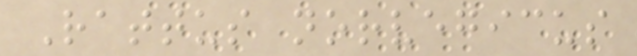Rattus norvegicus
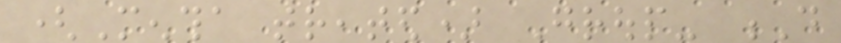(Mentha treated) Group- D
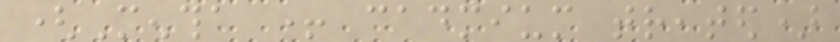(Mentha + cadmium treated)
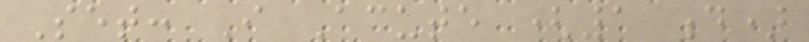Set: I Acute (1 d)
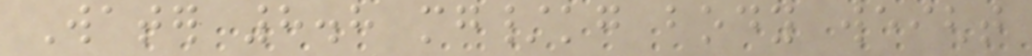Water 8.8 mg/kg body weight
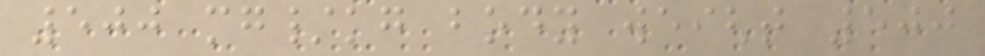500 mg/kg body weight 500
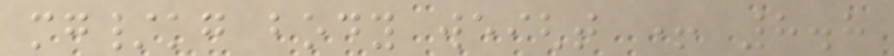mg/kg body weight + 8.8
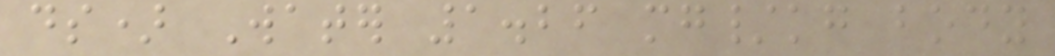ds) Water 1.26 mg/kg body
